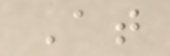At
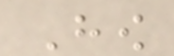How
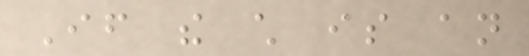If the child is an
